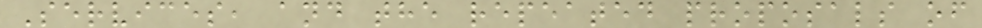Services, and the repeated proposals of
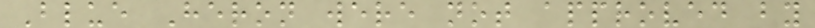Blue Heron were not approved by
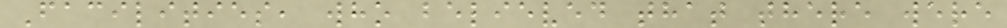Facilities, who believed that there were
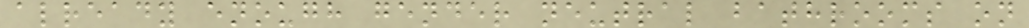already enough gender neutral bathrooms on
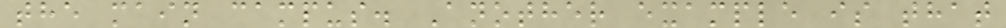the main campus. Another example is that
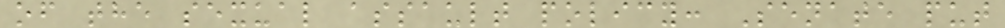of the sexual assault policy: Senate put
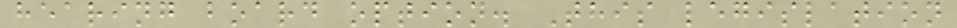hearing board option. This legislation
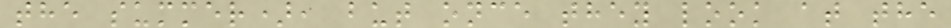the summer), but once they look at the
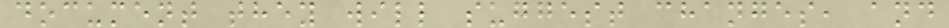document they will suggest changes, and
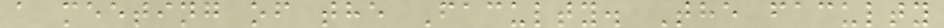a meeting of the Faculty. The faculty
